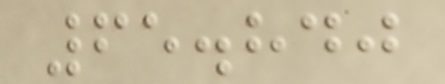65.840
